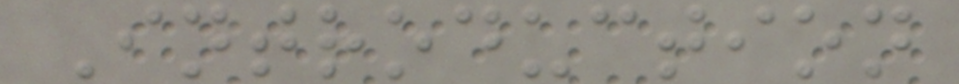Introduction
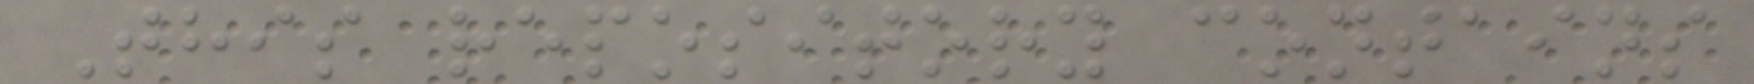This repository contains
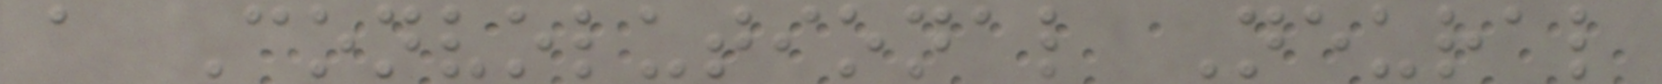a Convolutional Neural
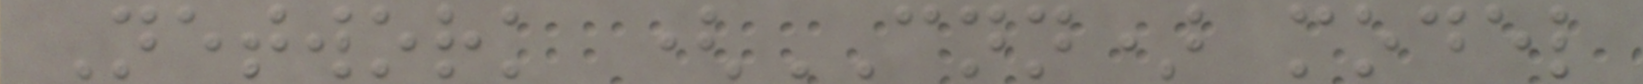Network (CNN) model
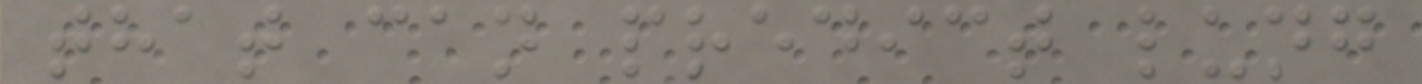that can predict lung
